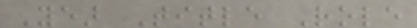Year Title Role
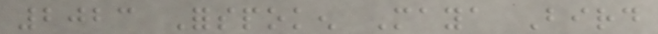2023 Forspoken Maya Bird
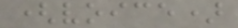(voice)
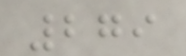279
